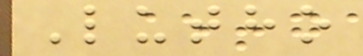Lutho
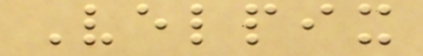Velpix
